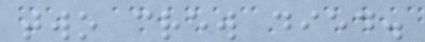two crew died.
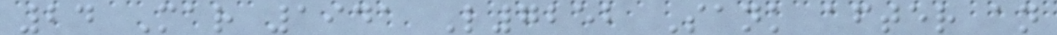24 Mar 1941 L7252 Sank after an
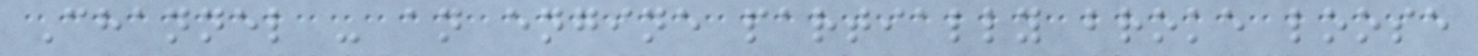Channel - an engine partially broke loose
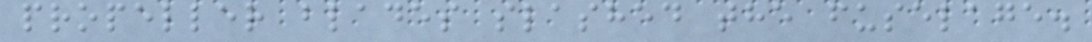propeller blades slashed the fuselage.
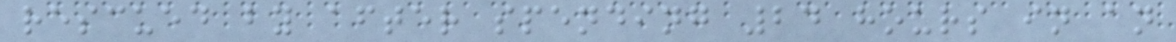rescued by after spending 24 hours in an
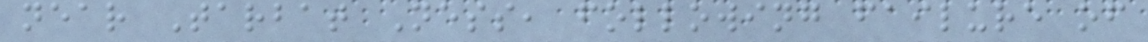near Tarbat Ness, following failure of
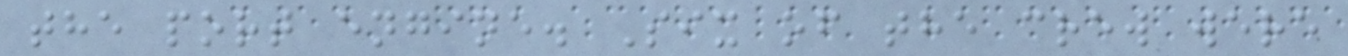the port engine. Six of the crew were
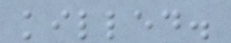killed.
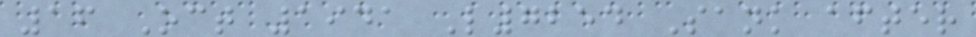16 Oct 1941 L7254 Sank after
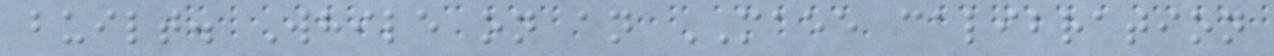built. While on an MAEE calibration
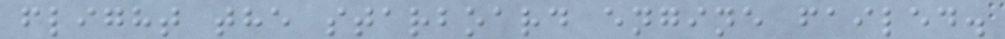flight the starboard engine failed.
